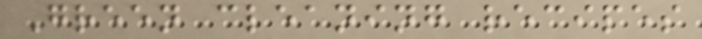Green cleaning recipes
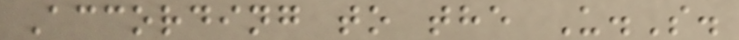According to the U.S.
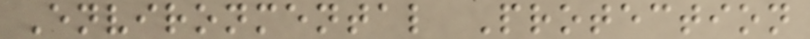Environmental Protection
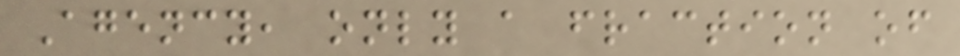Agency, only a fraction of
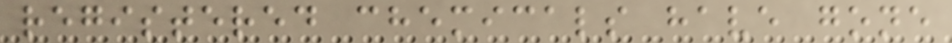registered chemicals have gone
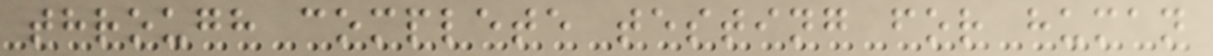through complete testing for human
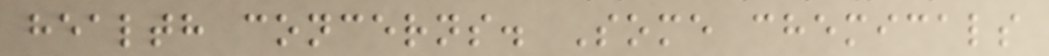health concerns. Some chemicals
